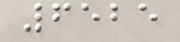6525
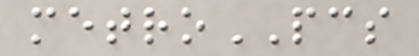metroPCS
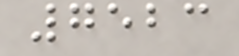7523
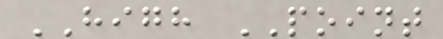HIGH POINT
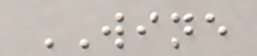WINE
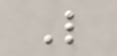L
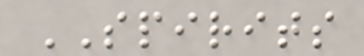SPIRITS
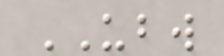UBW
